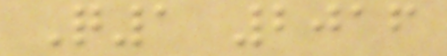Q1 2016
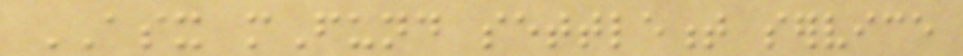ASX mFund settlement service
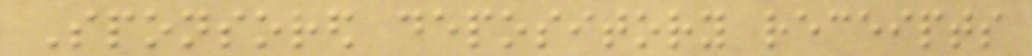Sponsored depository receipts
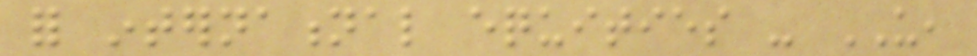for international equities - US,
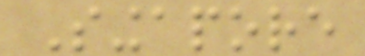Singapore
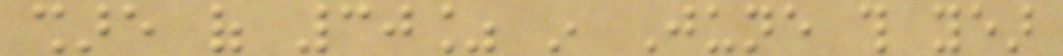share of 30% in June this year
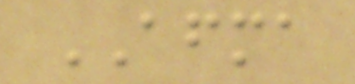AFMA
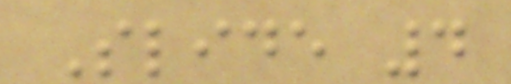Slide 4
